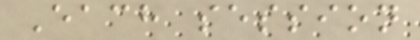Each session
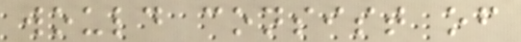would consist of
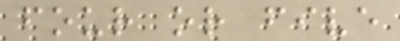four or five
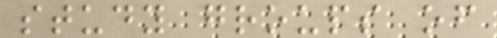study groups of
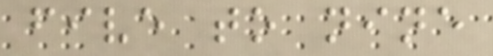five to nine
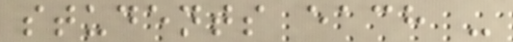students each -
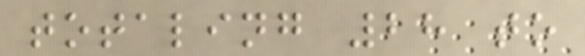totaling 28 to
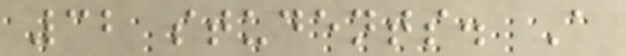32 students. A
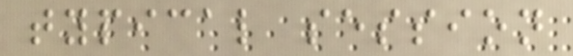typical session
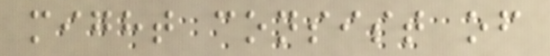might consist of
